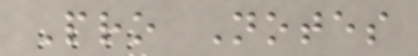Pro Notes
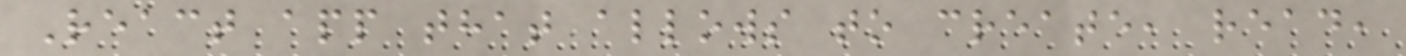React app that allows to create, read,
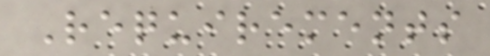Requirements
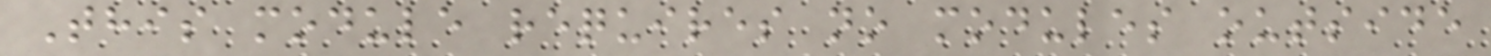This module requires no modules outside
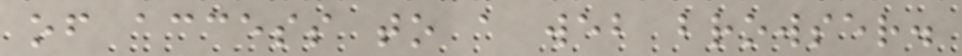of access to a web browser.
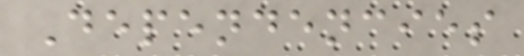Dependencies
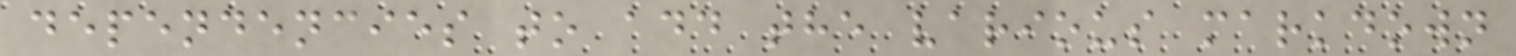dependencies to add the various markdown
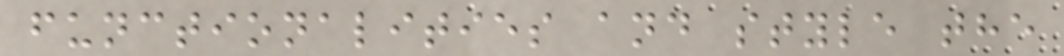functionalities and style the
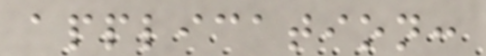application:
